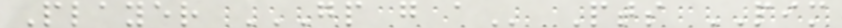Player GP G A Pts PIM
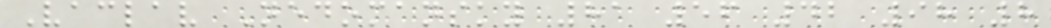Vaclav Nedomansky 81 56 42 98 8
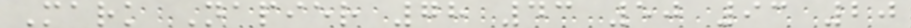Mark Napier 78 43 50 93 20
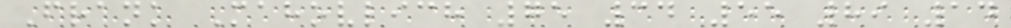Frank Mahovlich 75 34 55 89 14
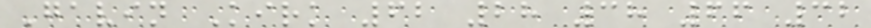Gavin Kirk 62 28 38 66 32
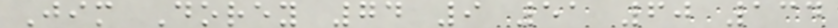Jim Dorey 74 9 51 60 134
